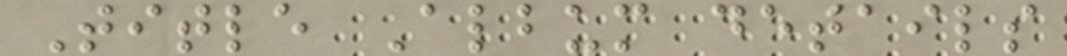Title Album details
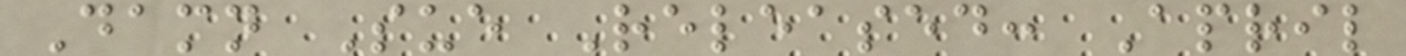Damn Sue Released: April
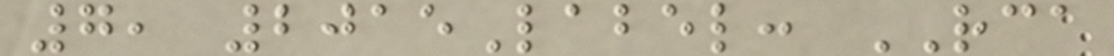7, 2015Label: RCA
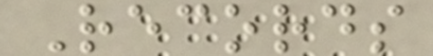Records
